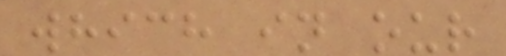which in our
